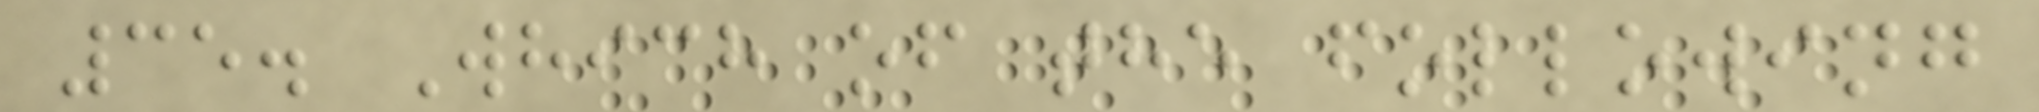35. Which of the following
